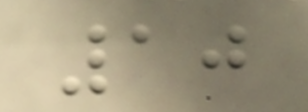10
